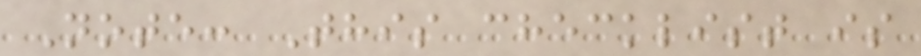Note: This checklist is
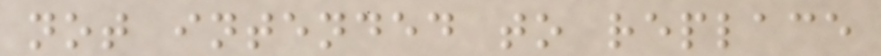not intended to replace
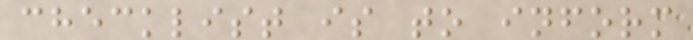checklist is to inform
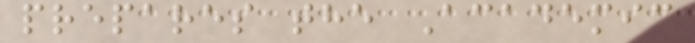prepares the Academic
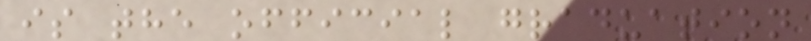is the official graduation
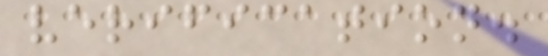verification.
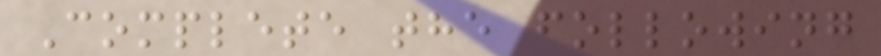Complete the following
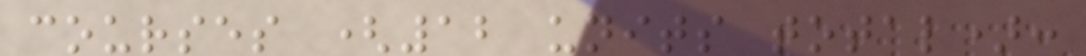courses (12 units total):
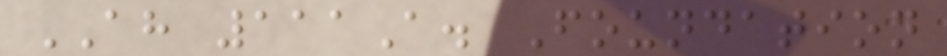AH 111A. Foundation
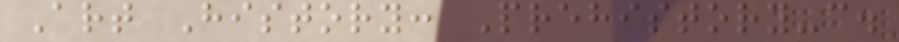Art History: Prehistory-c.
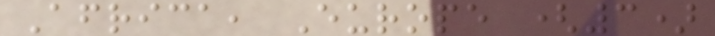Africa, Europe (3)
